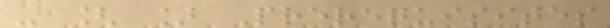- [ ] Prerequisites
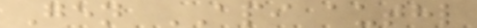Gen API authl
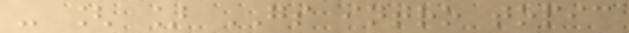- [ ] GS intro topic
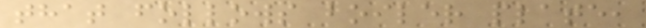that follows boiler plate,
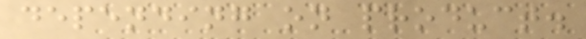depending on product.
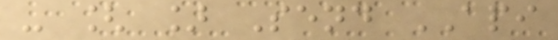- [ ] Send API
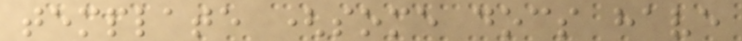template (some docs have
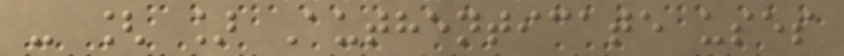- [ ] Authenticate uses
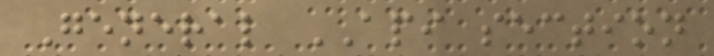General API section
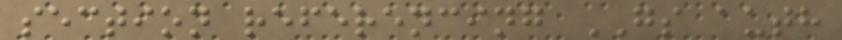section referencing GS auth
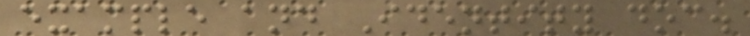example and Identity doc.
